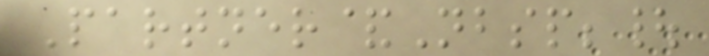Partner&Nbsp;|
